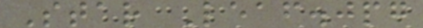Star Leaf.jpg
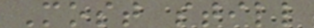Most still
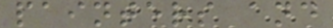painters and
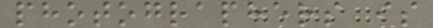photographers is
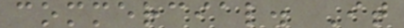commercial. It
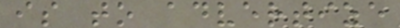is to advertize
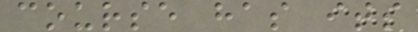course has its
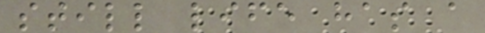still life has a
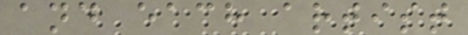and each artist
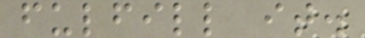fulfill it.
